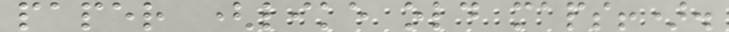paper (like old maps!).
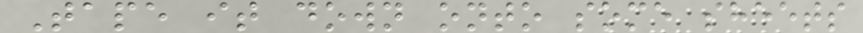Tape it down onto some sheets
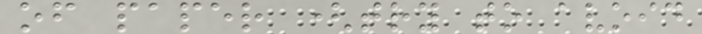of paper (try to avoid
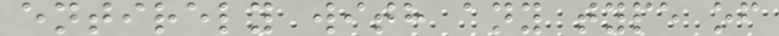entirely with any type of
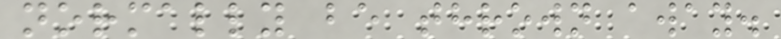normally be thrown away.
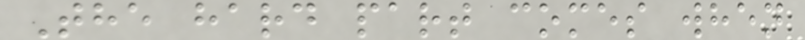The hard part comes when
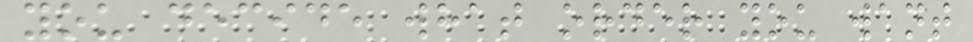you decide what order you want
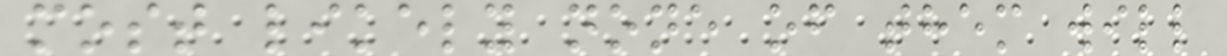most likely none of them will
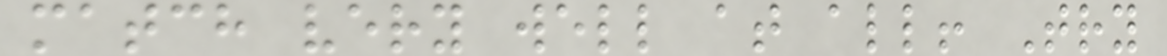match very well at all! Try
